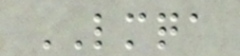LMQA
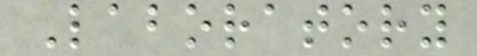Laboratory
